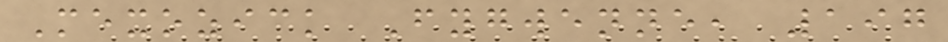Mexozick Fygwenne, 197
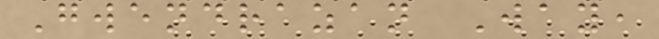Gwendrazan Way,
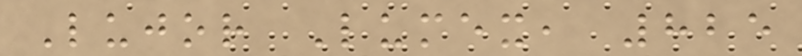Lujor Lumex, 825
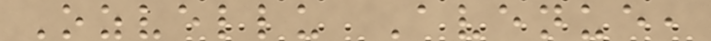Ozvellu Avenue,
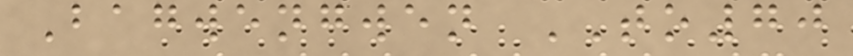Bagwengwen TO70
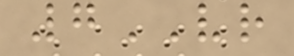7VR
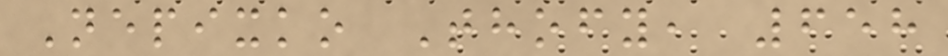Nepixko Thofy, 658
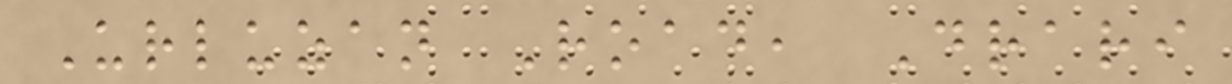Urluzan Road, Drari
